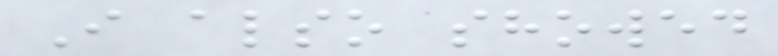I also showed
